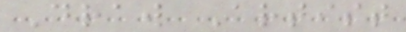Draw Artist
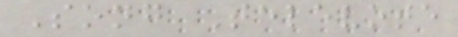Song Televote
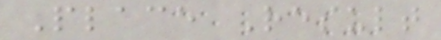Place Result
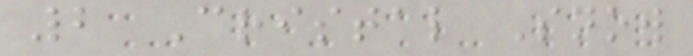2 Cristal Snow
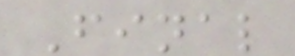Final
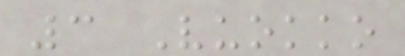3 Vuokko
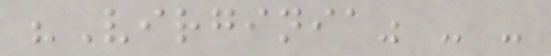"Virginia" - -
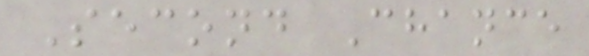Second Chance
